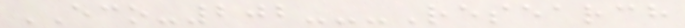ECO-202---Research
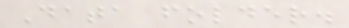Data folder.
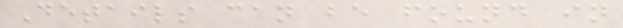Details can be found in
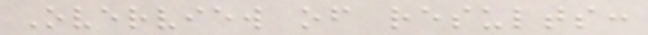Overview of results:
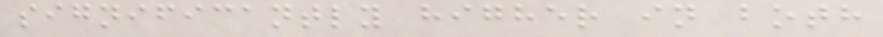significantly higher in both
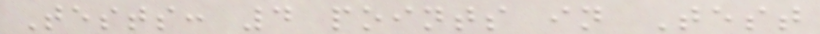Tests: 4 points in Test
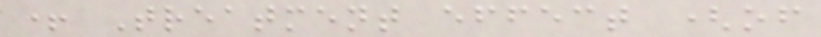+ Treatment effect (of
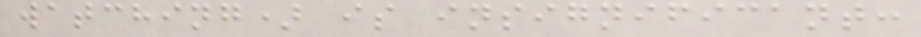watching) is insignificant:
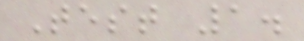Test 1.
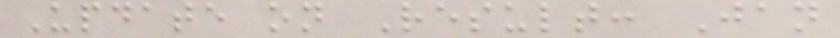Update on Result: Jan
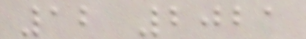12 2021
